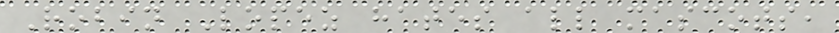Robin Lopez hates all mascots,
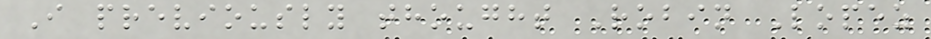I previously thought Robin Lopez
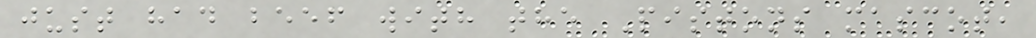just had beef with the Pistons mascot,
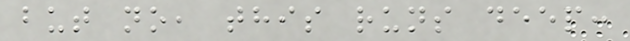but no, this runs deep:
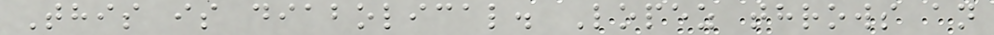This is diabolical. Lopez throws an
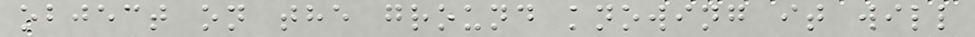object on the ground knowing it will
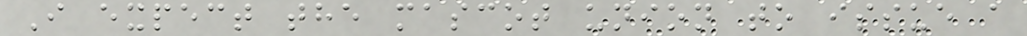I expect the mascot union to issue a
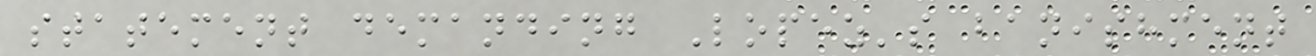statement demanding Lopez's banishment
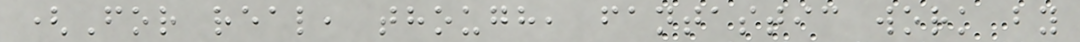(For real, though, fantastic work by
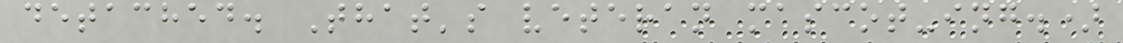detached. That's veteran mascot-ing.)
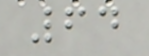64
